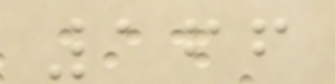166
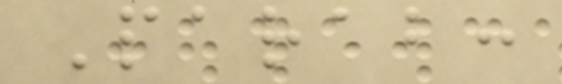Parab:
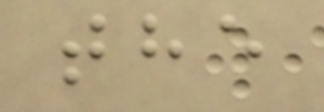the
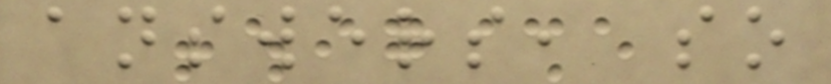answers, so
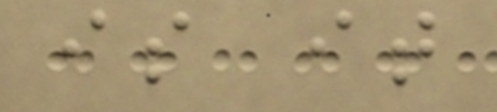is it
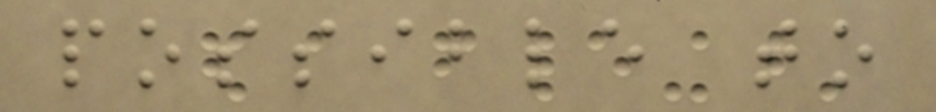possible to
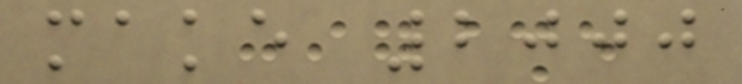make 2000
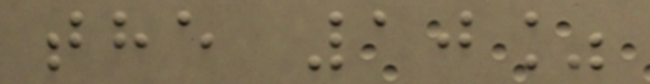the 10%
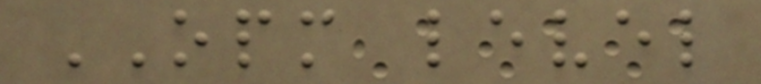OPM level
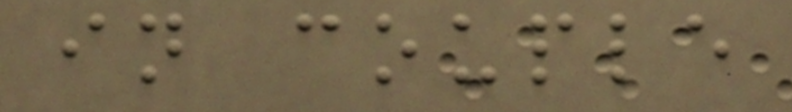in couple
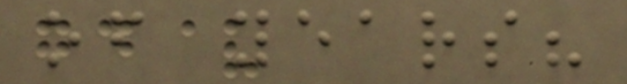of years?
